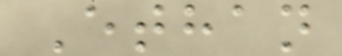Ethan
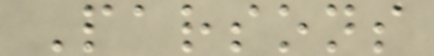Parsons
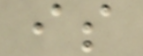is
